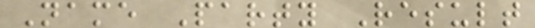Name Party Result
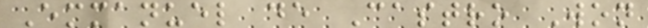Emmanuel de Castro Won
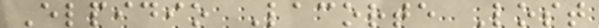Elpidio Lacorte Lost
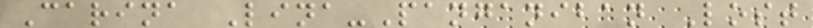Carina Lina-Panganiban Lost
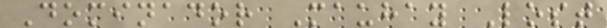Dominador Mauhay Lost
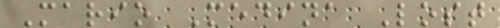Mario Medina Lost
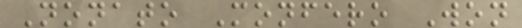Nonato Monfero Won
